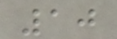10
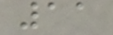11
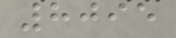8095
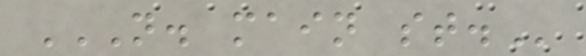N. MAIN ST.
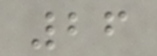26
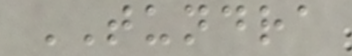TUNDRA
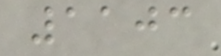1103
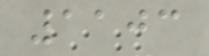1103
